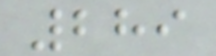289
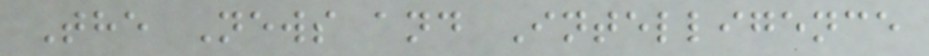The News and Intelligence
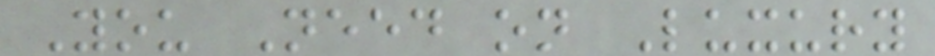You Need on Luxury
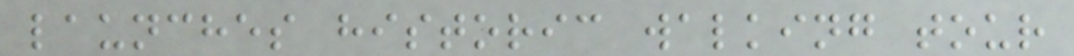launches historic walking tour
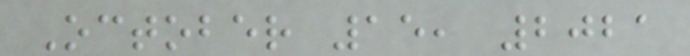October 15, 2021
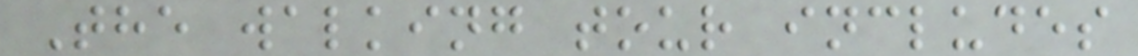The walking tour includes
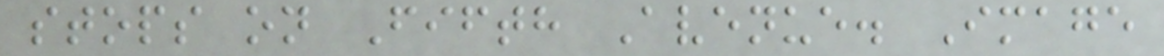stops on Fifth Avenue. Image
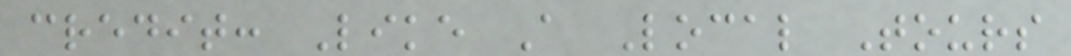credit: Like A Local Tours
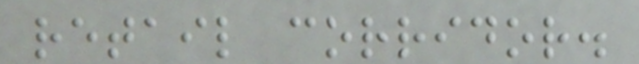retail corridor.
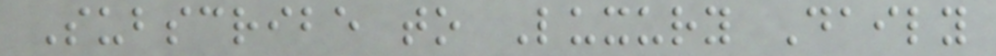Subscribe to Luxury Daily
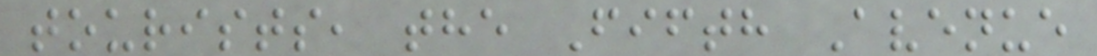tourists, the Fifth Avenue
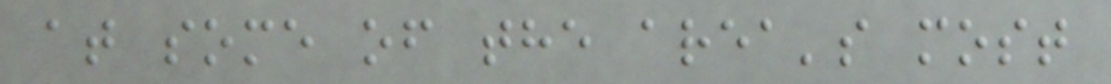at some of the area's most
